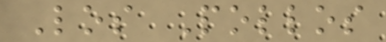Los Pollos
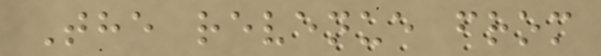The revenue from
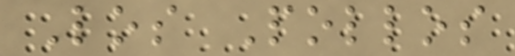Los Pollos
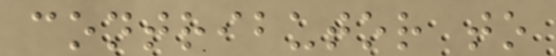contributor to
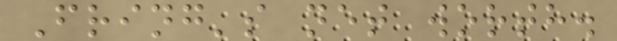Fring's net worth.
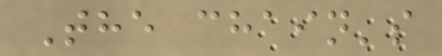The chain's
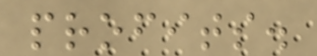profits.
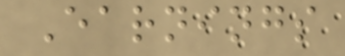Earnings
